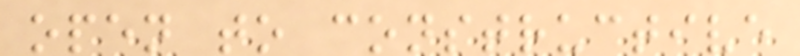open to constructive
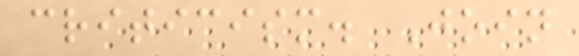criticism. Join
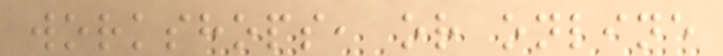workshops, or online
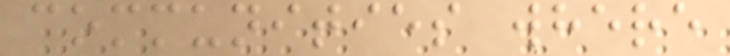communities where
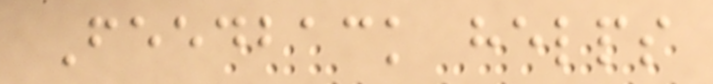Feedback helps
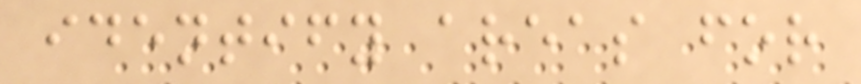identify areas for
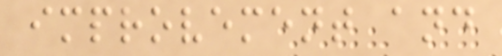improvement and
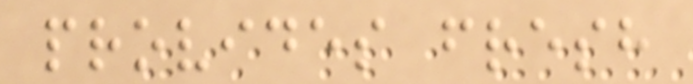provides fresh
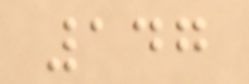147
